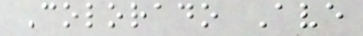Colorado Ave
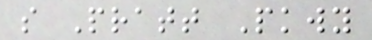s Pratt Pkwy
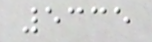5335
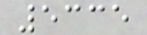5335
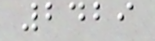2429
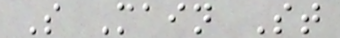S Main St
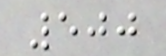500
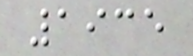1935
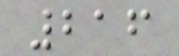216
